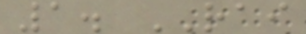1. RAI
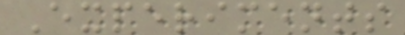Experiments
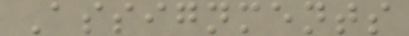Assignments
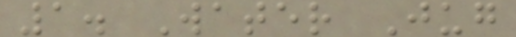1. Water Jug
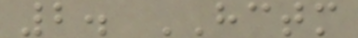2. HCTM
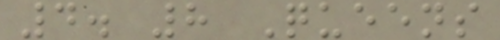4. 8 Queens
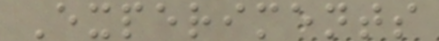Experiments
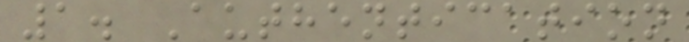1. Authentication
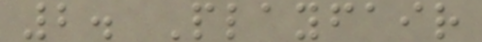2. Playfair
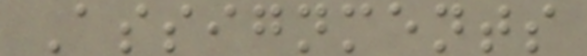Assignments
